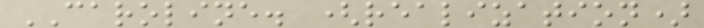CAROLINE. (realization)
